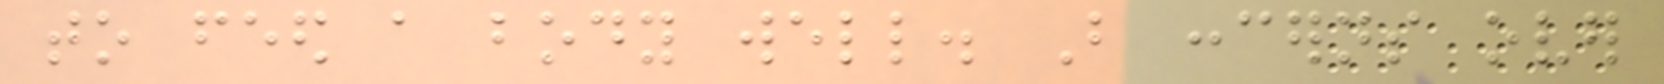to feed a body well. But concerns over
